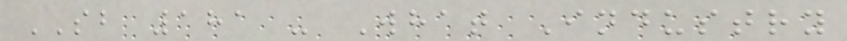SB 181 - What Industry
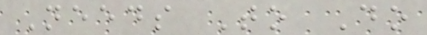Needs To Do
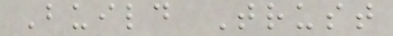Build Trust
